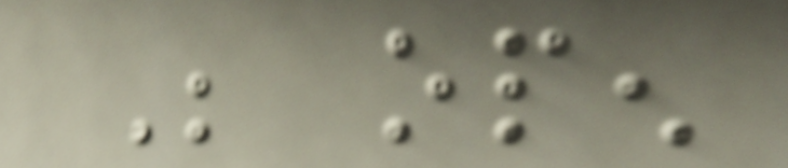Be open
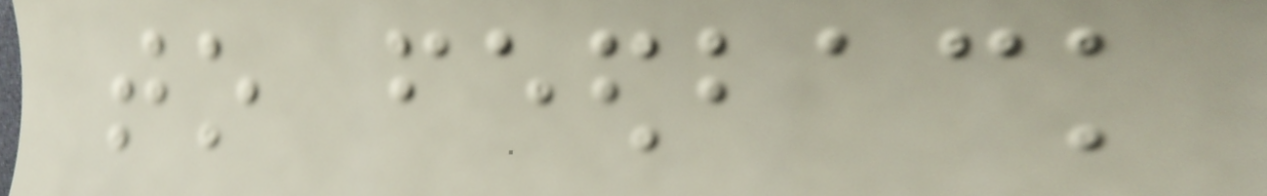to feedback
